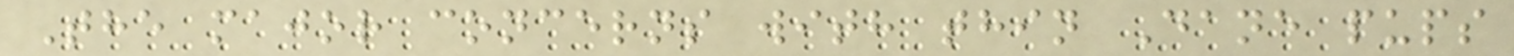The major concerns with thin Dane pups
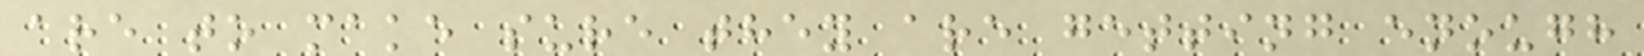are to make sure they are getting enough
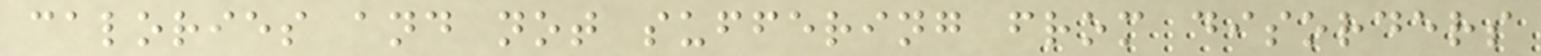calories and not suffering from disorders
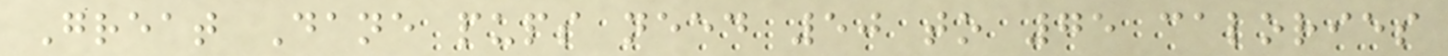Great Dane pups need 50 to 75 calories
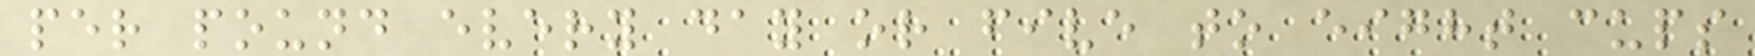per pound every day or five to eight cups
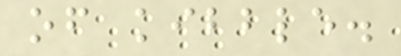of kibble.
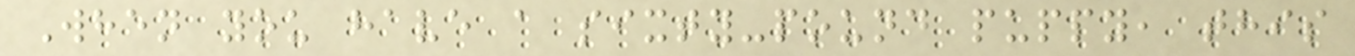When you have a sixty-pound puppy, this
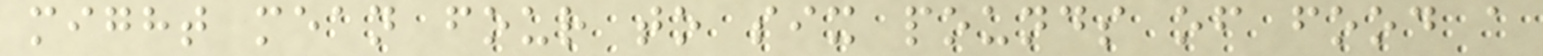might mean four to six pounds of food a
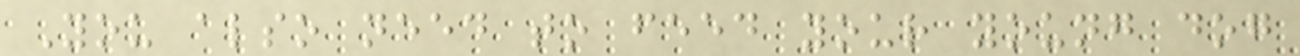You also need to feed your young dog
